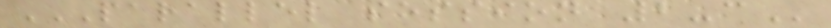PARALLEL SESSION 2-C
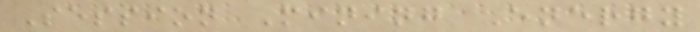Session Mining Energy
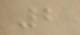2
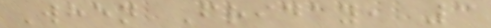When Friday, 3
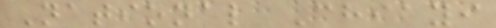National Chiayi
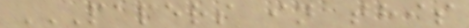PAPERS IN THIS
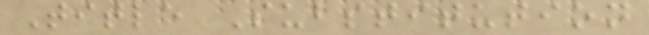Title Substitution
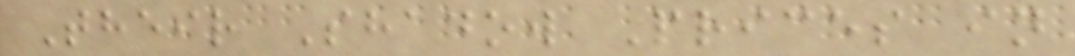Their Shadow Prices in
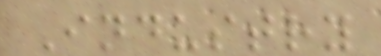Industry
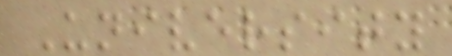University
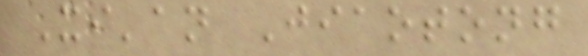Xi'an Jiaotong
